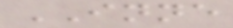INNE
